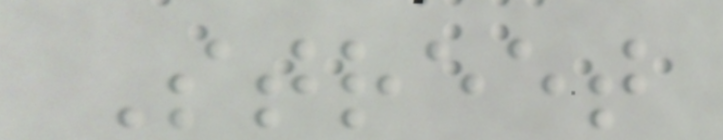Street
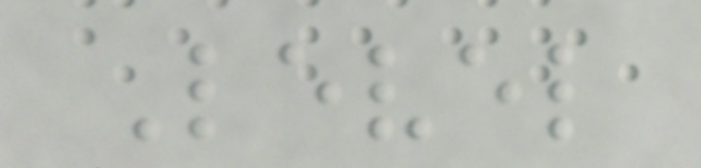Level
